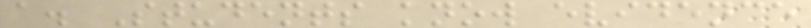a. Students know evidence
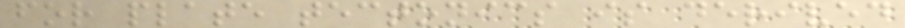for plate tectonics is derived
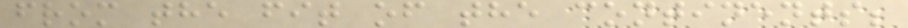from the fit of the continents;
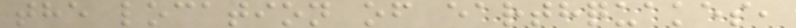the location of earthquakes,
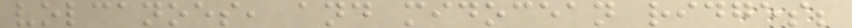volcanoes, and midocean ridges;
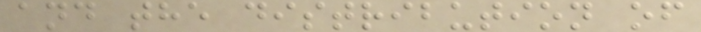and the distribution of
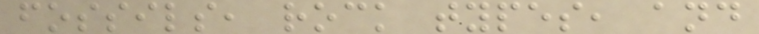fossils, rock types, and
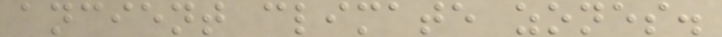ancient climate zones.
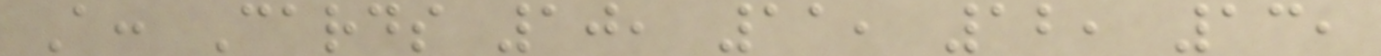A: Cards 10, 11, 12, 13,
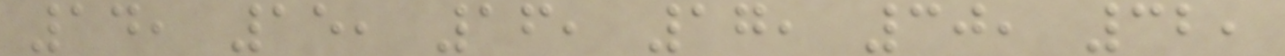14, 15, 16, 17, 30, 32,
